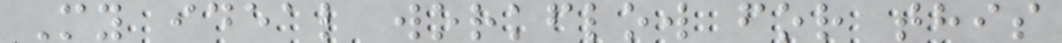My ideal workflow for this
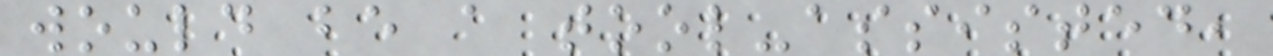would be a tool-assisted,
